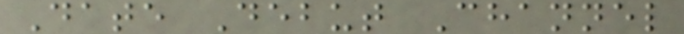Date Debut Channel
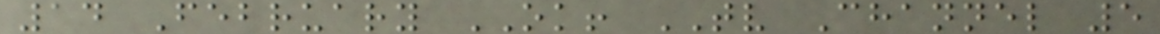14 February OK! TV Channel 5
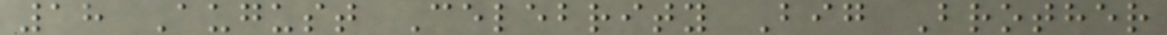18 August Celebrity Big Brother
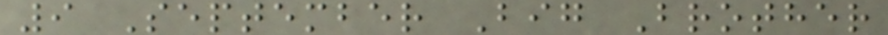9 September Big Brother
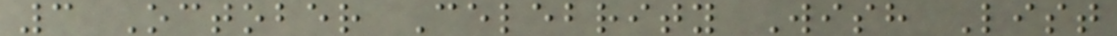3 October Celebrity Wish List
